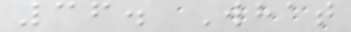36. What
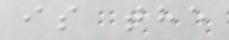is the
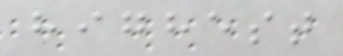highest
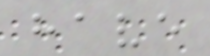have
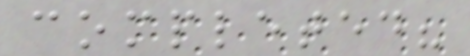completed?
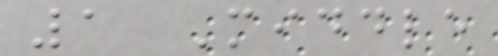1 Middle
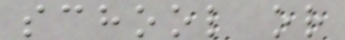school or
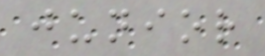junior
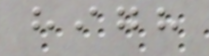high
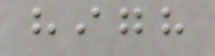high
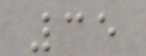35
